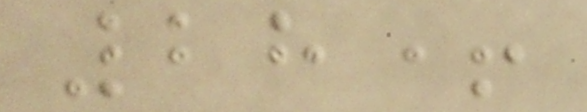28+
